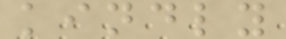kindly
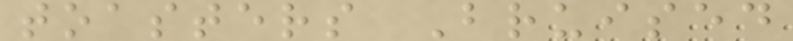toasters Bruised
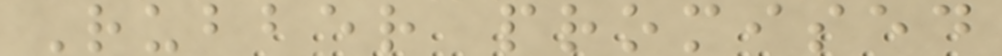Rubber promised
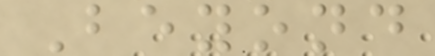Beyond
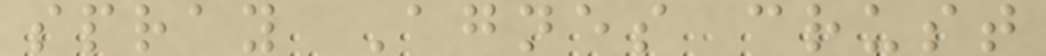spray Agnes crust
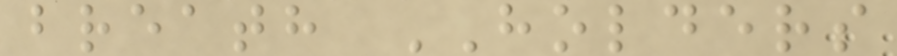breath HOLDERS
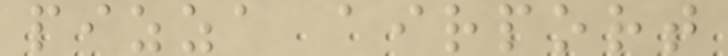pizza airport
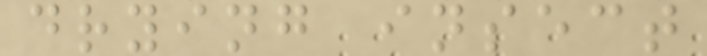drying insect
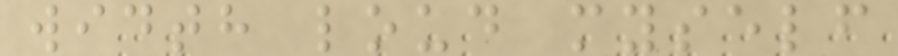width loud myself
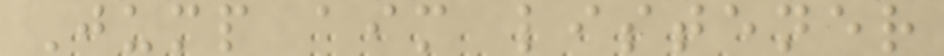Jump aim listener
